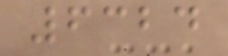6324
